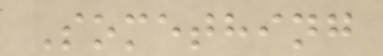Something
